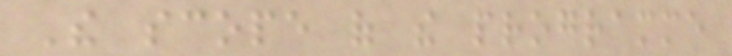The scope of the programme
